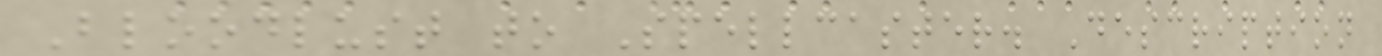Bloodlust to Spellcaster. Description
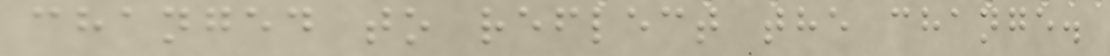changed to reflect the change.
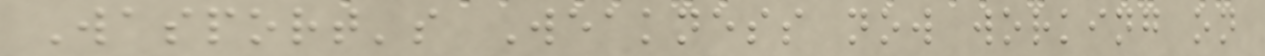Wasport's Weakness now working on
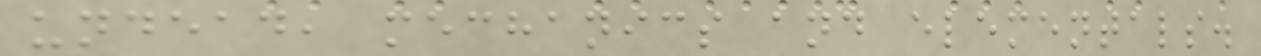undead, mechanics and elementals.
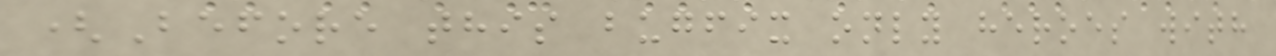(Before this bugfix only heroes with
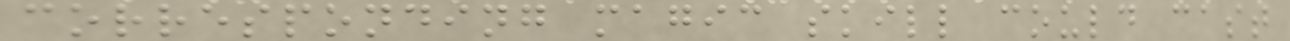corresponding magic skill could cast
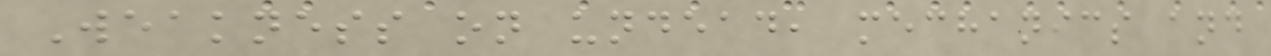Weakness on undead, mechanics and
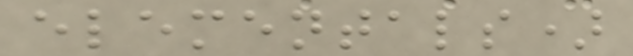elementals)
